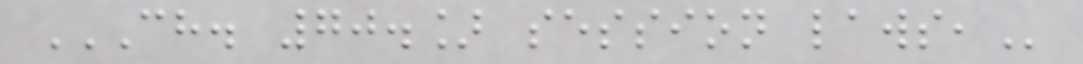CH. 70.] SESSION LAWS,
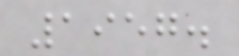1957.
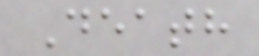Death
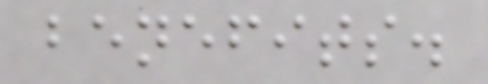benefits.
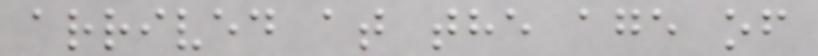arrived at the age of
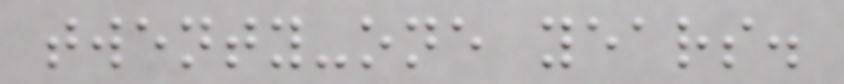twenty-one years.
